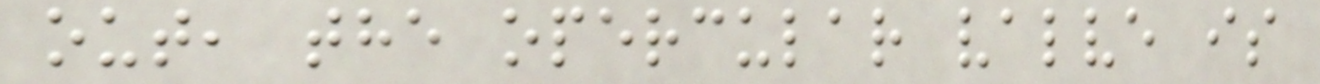out, the opercular valve is
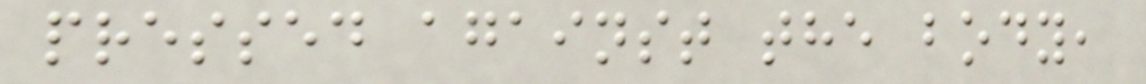pressed against the body,
